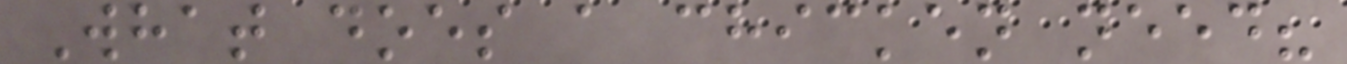What does a chicken need?
